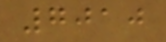7010
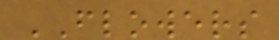FLOWERS
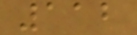112
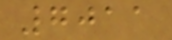7011
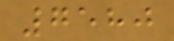7580
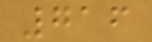716
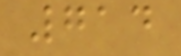714
